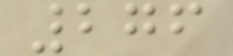276
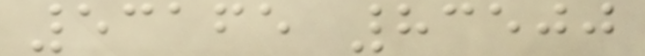53165 83500
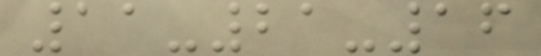11-21-16
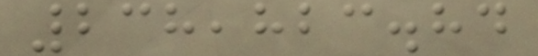238,823.84
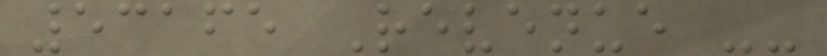53165 Revenue --
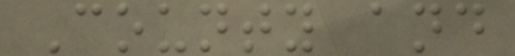County and
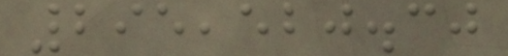295,520.30
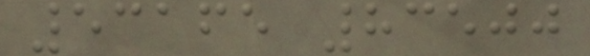53165 83500
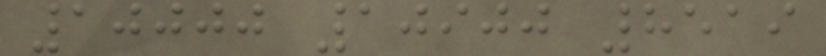10000 10900 8519
